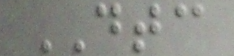DTC
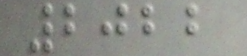2022
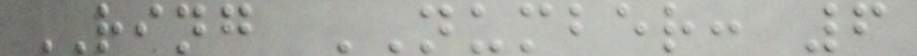RING NUMBER: 6
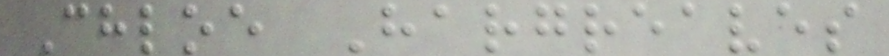Chloe Hargreaves
